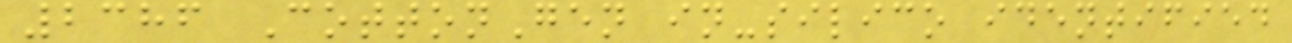2386 CottonGen in-silico identified
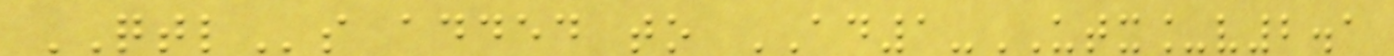QTLs added to AD1-UTX_v2.1
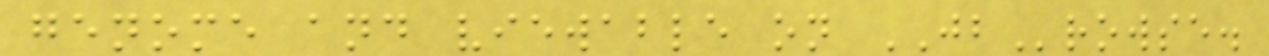genome and viewable on JBrowse.
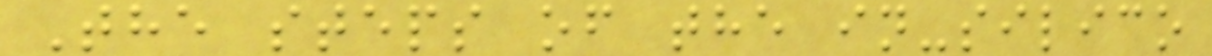The steps of the in-silico
